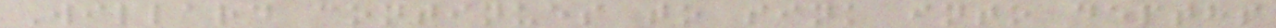Willard continues to sink into depths
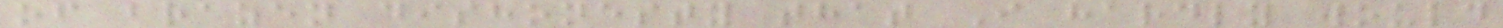of brazen dishonesty that I hardly would
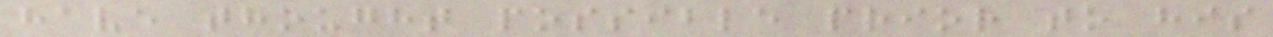have thought possible prior to his
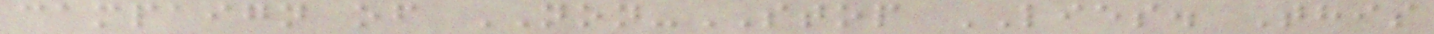campaign of NON-STOP LIES. This
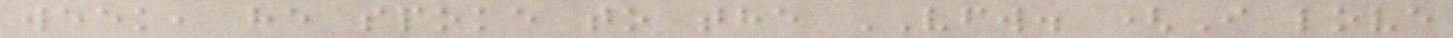week, he spoke to the VFW. (I love
